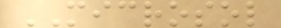MICROSOL
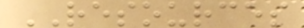RESOURCES
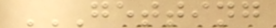GETTING
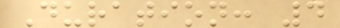Duration: 4
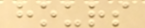hours
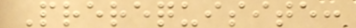Prerequisite:
